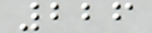226
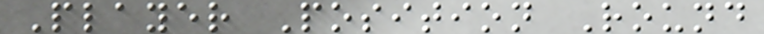Player Position Round
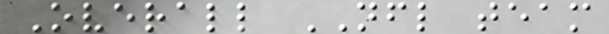Overall NFL team
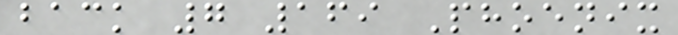back 7 169 Phoenix
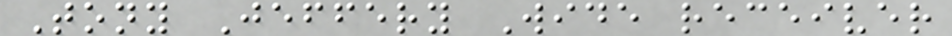Tony Jeffery Wide receiver
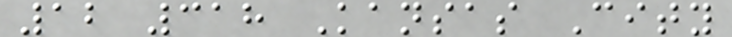12 318 Kansas City
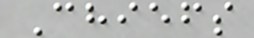Chiefs
